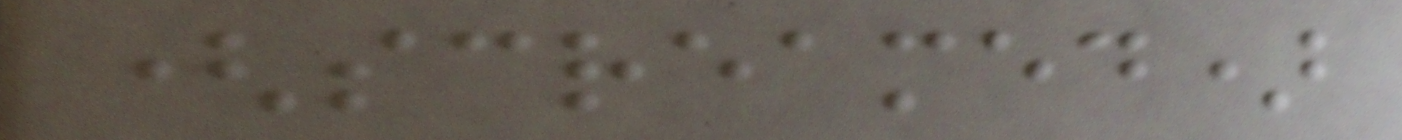(screamed)
